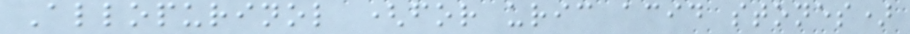Allopurinol (for uric acid stones)
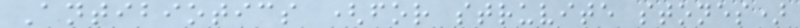Antibiotics (for struvite stones)
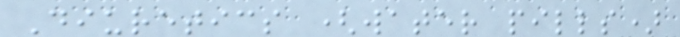Diuretics (water pills)
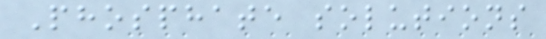Phosphate solutions
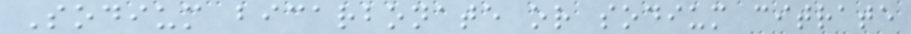Sodium bicarbonate or sodium citrate
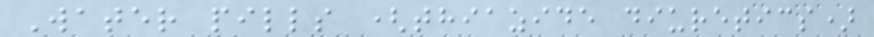Water pills (thiazide diuretics)
